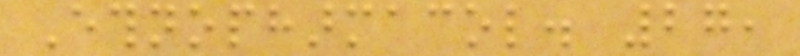Ethnopharmacol. 27,
